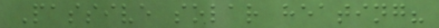Passive solar heating?
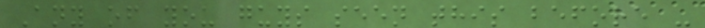Any of you guys seen this before -
